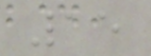15
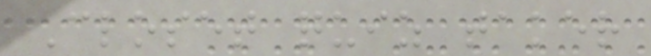Closet quiz taker
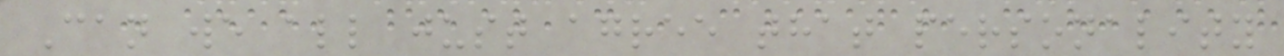Can we all just agree that personality
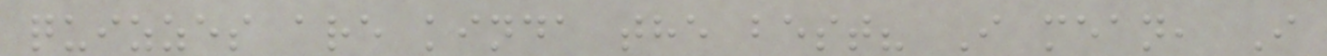quizzes are kinda the best? I mean, I
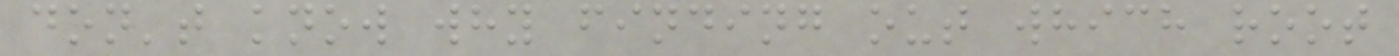don't know why finding out which root
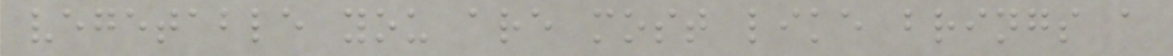vegetable you are most like brings a
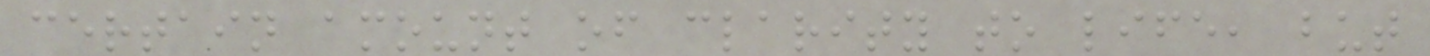certain amount of clarity to life, but
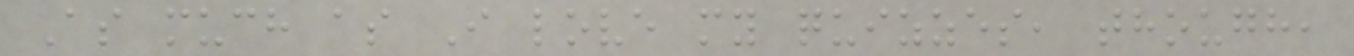As much as I love my quizzes, though,
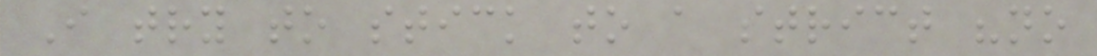I try to stick to a strict "no
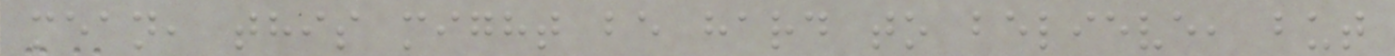mean, this might be hard to believe, but
